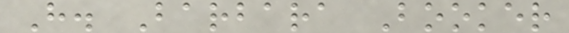H. Barbara Booker
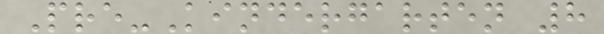Pre-Kindergarten 8
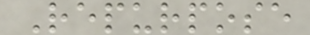Repurpose
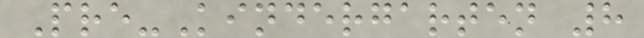Pre-Kindergarten 8
